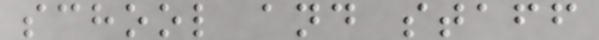school and staff
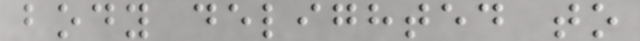body delighted to
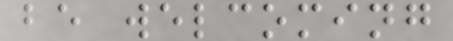be welcoming
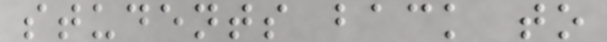students back to
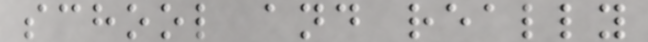school and really
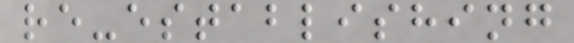re-establishing
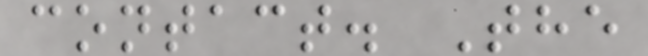contact. The
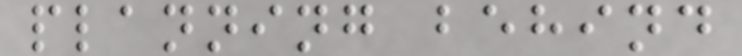planning behind
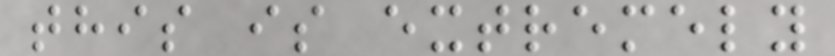this is extremely
